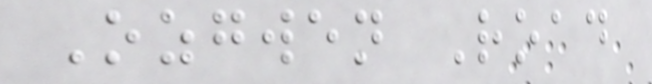Ozgwen Road
